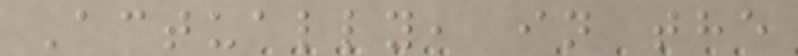Actually, in the
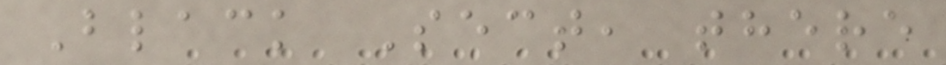Black Sect, there
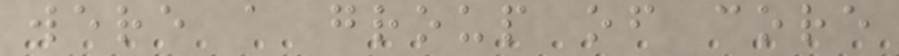were a group of core
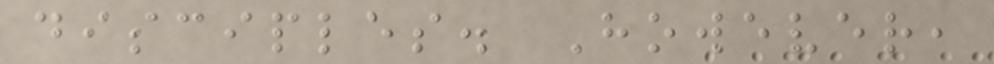disciples. However,
